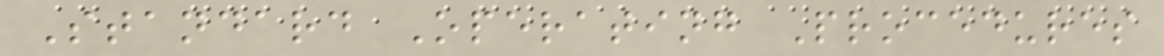Standard Operating Procedures
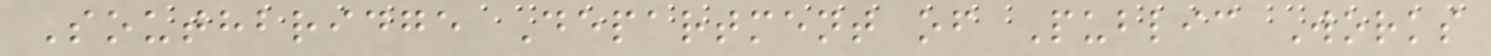Southbridge Department of Public Works
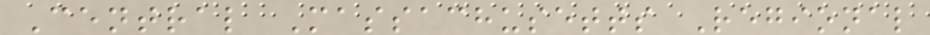Central Massachusetts Regional
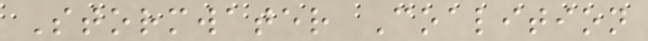Stormwater Coalition
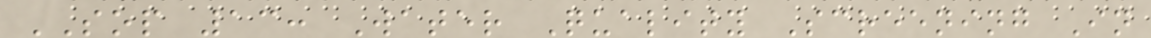SOP 13: Water Quality Screening In
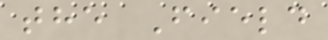the Field
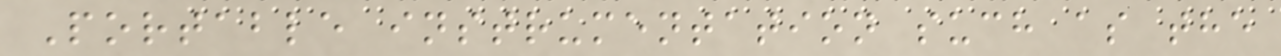Portable instrumentation such as the
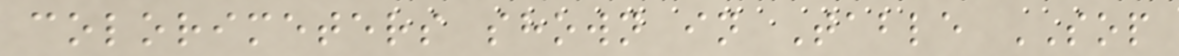colorimeters shown in Table SOP
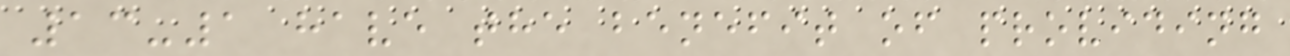13-1 have the benefit of providing
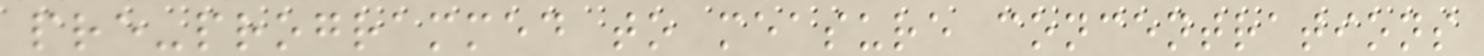pre-programmed to measure concentrations
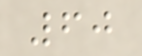60
